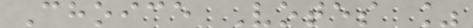Choice Votes %
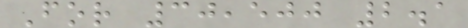For 30,500 2.1
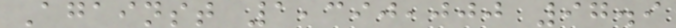Against 1,390,000 97.9
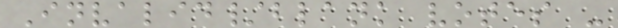Invalid/blank votes -
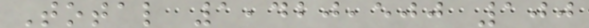Total 1,420,500 100
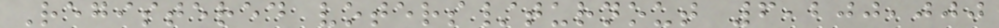Registered voters/turnout 6,200,000
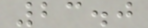23.0
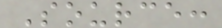Source:
